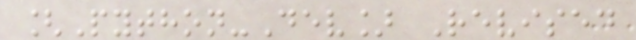[Python-Dev] Revised
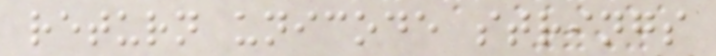return unicode strings
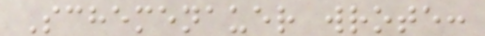Schemenauer wrote:
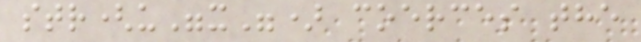str(u"x") coerces the
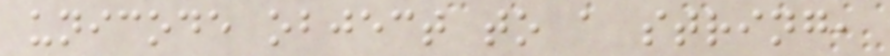unicode object to a string,
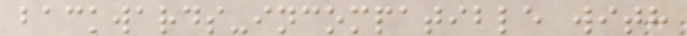backwards-incompatible with
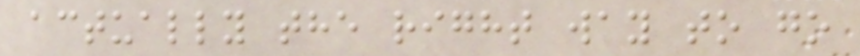actually the right way to go
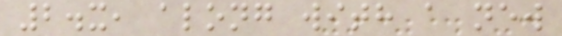2.x, along with a new
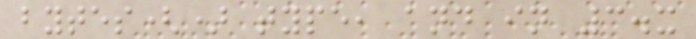bytes() type, and in 3.x
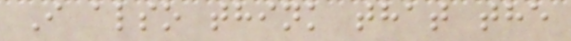I also think that the
